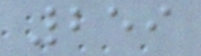259
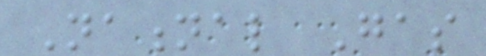National Gas
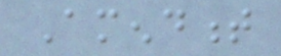Amendment
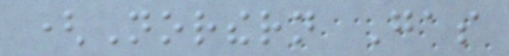(Northern Gas
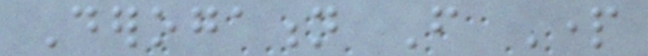Derogation From Part
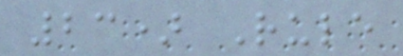23) Rule
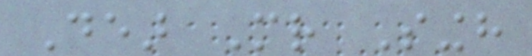Dear Mr Singh
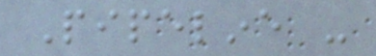Pipeline -
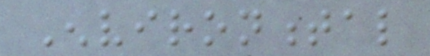Environmental
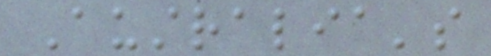Australia's
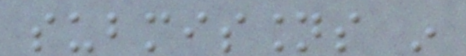submissions in
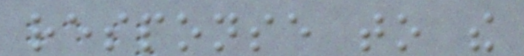response to the
